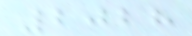2028
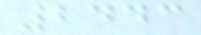2443
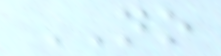NO
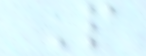P
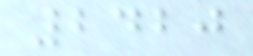2420
